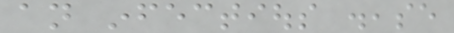an infectious disease
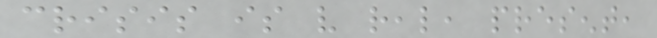crisis is very real, present,
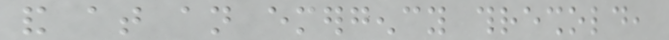and at an emergency threshold,
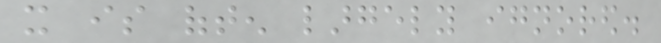it is often largely ignored.
